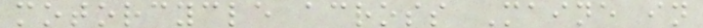motorcycle across Maine in
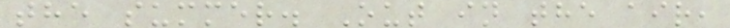the summer. Out in the air,
